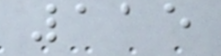115
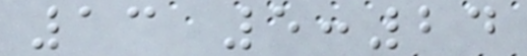13 5:24
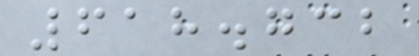618.732
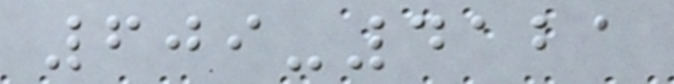609-4121
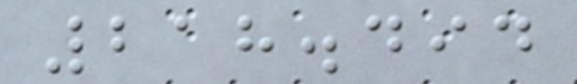218.494
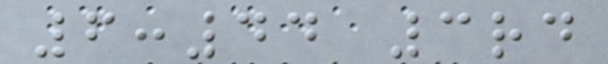6:44 3rd
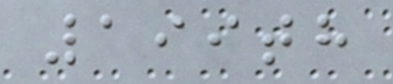199th
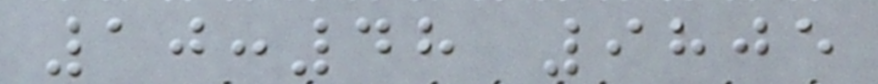10:48 9805
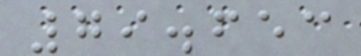79.653
